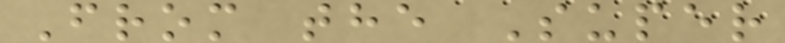From the Super
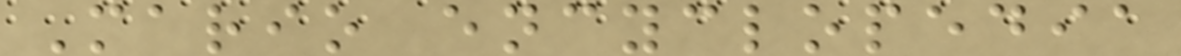Mario encyclopedia
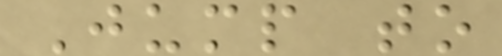Jump to
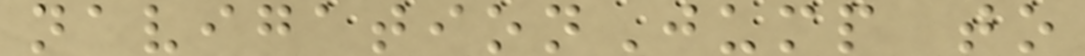navigationJump to
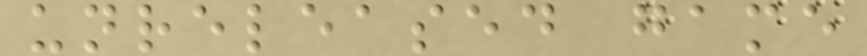unreleased game
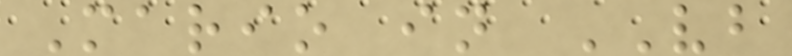Mario in VB
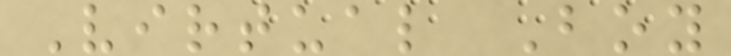Virtual Boy
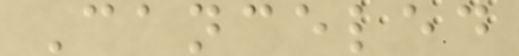Canceled
